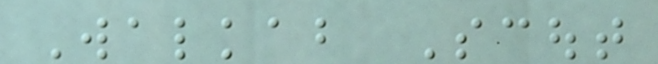Walkabout Scout
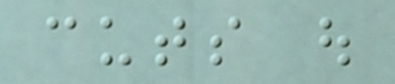cuts out
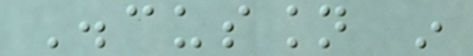Discussion in
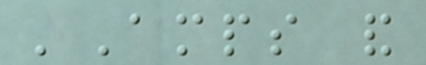'Amps and
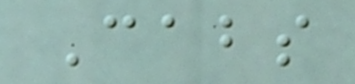Cabs
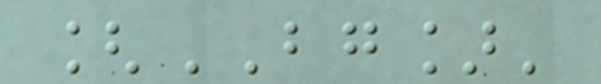[BG]'
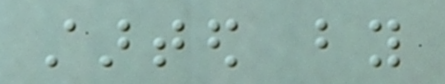started by
